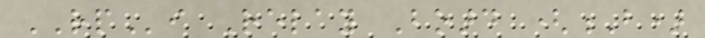RPi Relay Board (B)
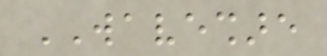WAVESHARE
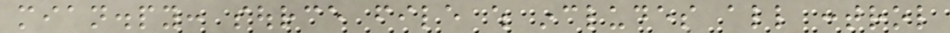mian.py: source file which includes all control
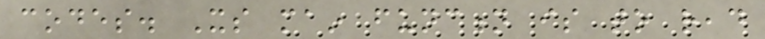codes. Its main function is to read
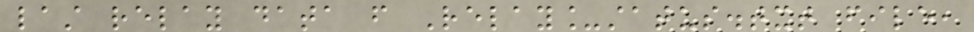last relay data from Relay_status.txt file,
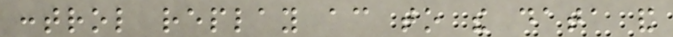control replay according to the data and
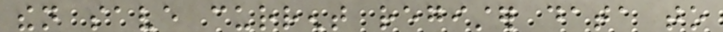then save current register data to
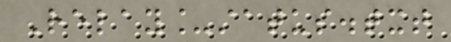Relay_status.txt
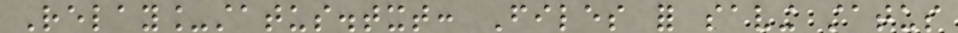Relay_status.txt: Files for saving status
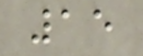15
